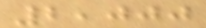2,000
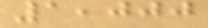1,000
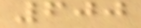600
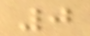0
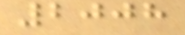2008
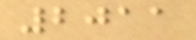2011
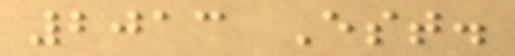2013 Est.
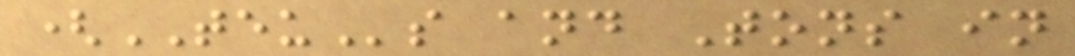(TEUs and Tons in
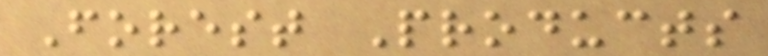Forest Products
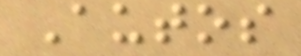Autos
